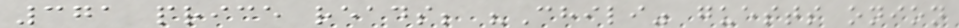371 price reads; "Chili" guests onion
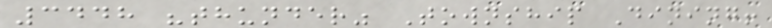3448 "thunder" Township Dining!
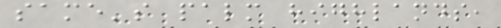same's palm highlands,
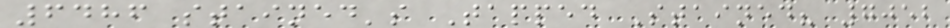6486 stained's Tapped Stained? 7052
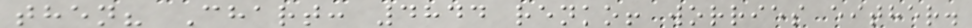then? Chart: 4844 renko! worries either.
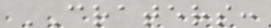CRATERS:
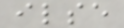ilse
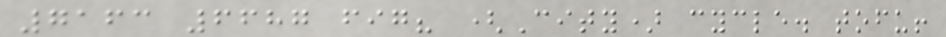7163 6687 fig? (City) cycle. tofu!
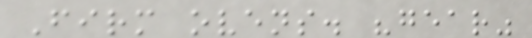Firm ovens. "gear"
